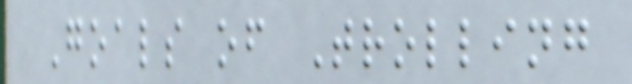Goals of Trolling
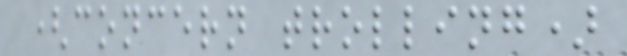(concern trolling)
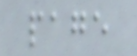page
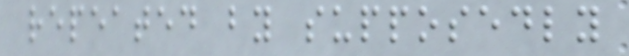repeated by supposedly
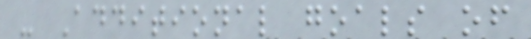- Additional goals of
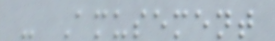- Amusement
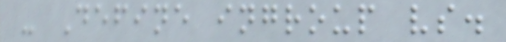- Define ingroup vs.
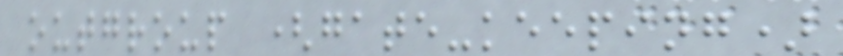outgroup (gate-keeping)
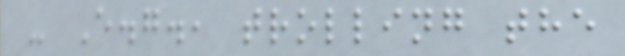- E.g., trolling the
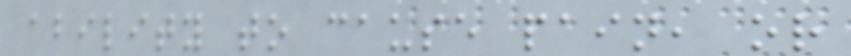ability to cause pain, or
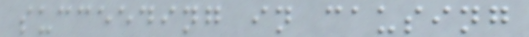succeeding in causing
